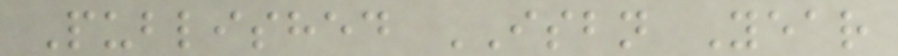Published ISBN Year
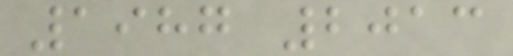1987 2013
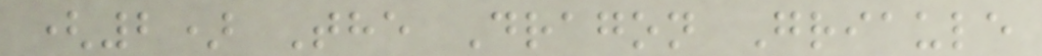(2) The Dragon Griaule
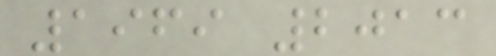1969 2013
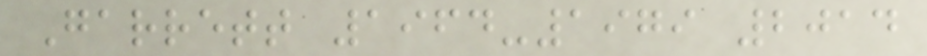Garrett 1964-1979 2014
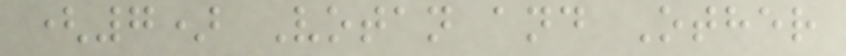(7) Votan and Other
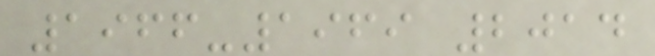1966-1969 2014
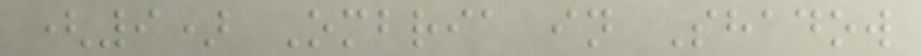(9) Ombria in Shadow
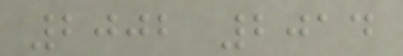2002 2014
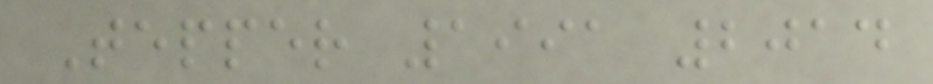Tepper 1991 2014
